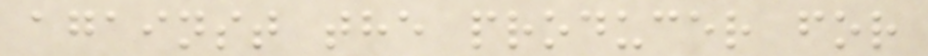against the producer for
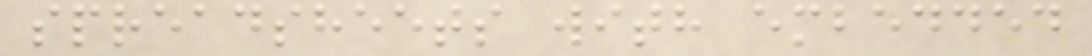spreadsheets with embedded
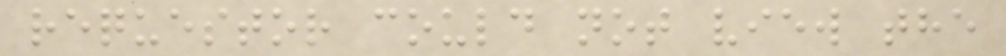requestor could not view the
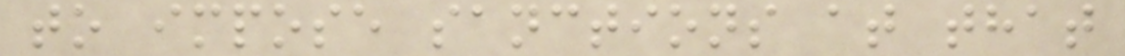to impose sanctions at that
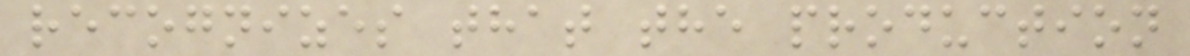recognizes that the production
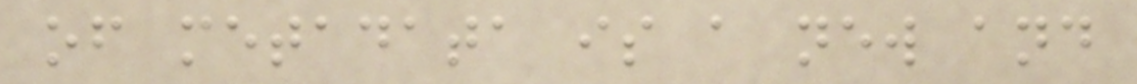of metadata is a new and
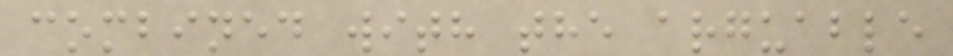combined with the arguable
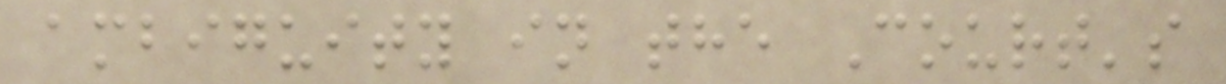ambiguity in the Court's
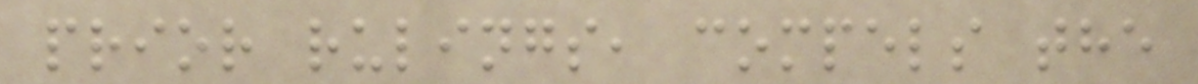prior rulings, compels the
